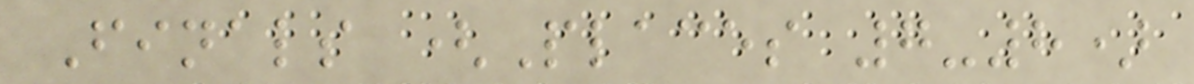Finals (Places 7-8)
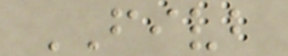FIVB
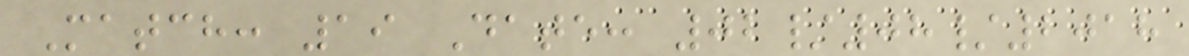Match: 19 Date: 02/08/2018
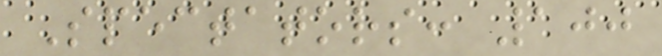Spectators: 100
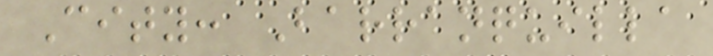City: Barranquilla
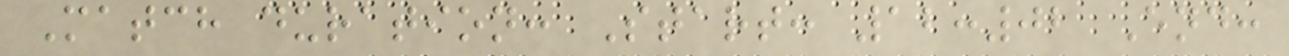Match duration: Start: 12:02 End:
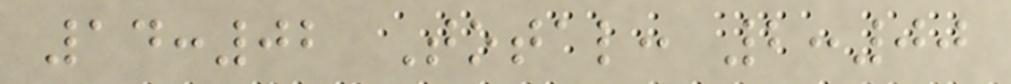14:02 Total: 2:00
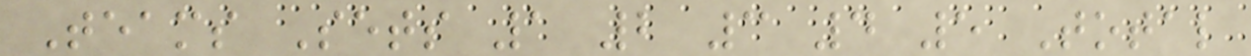Teams Sets 1 2 3 4 5 Total
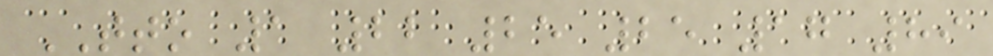TTO 1 22 25 25 17 89
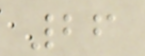26
